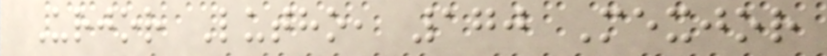Urjor Lutho, 170 Mexjor
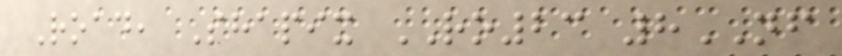Road, Shapix RO23 8NF
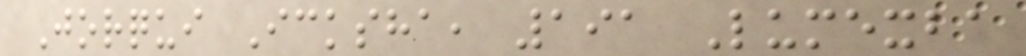Jorqui Icksha, 191 Lumexba
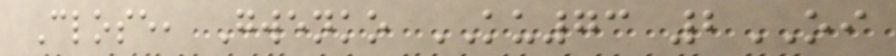Close, Gwenko KU73 2OI
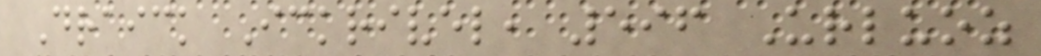Draick Ickrivel, 596 Urluoz
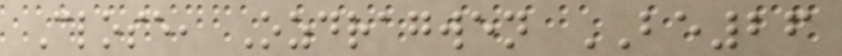Close, Ozdragwen BE26
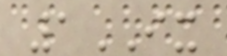1IX
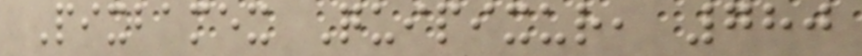Pixbamex Quipixur, 780
